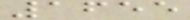1655
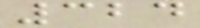324
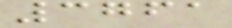3761
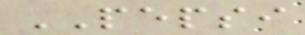PEPSI
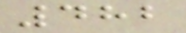482
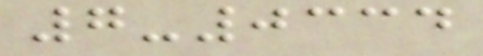7-0334
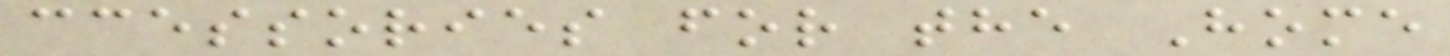ccessories for the Home
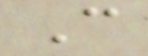C
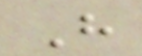H
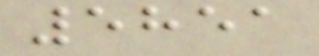5851
